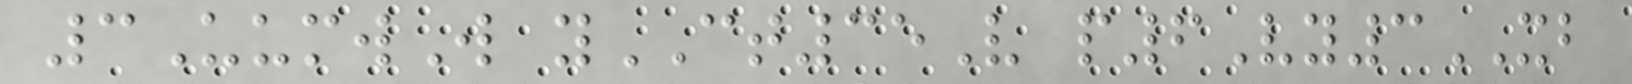3UumwW yCT35V p6Vy3XB
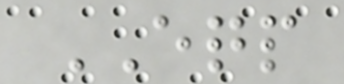EQP
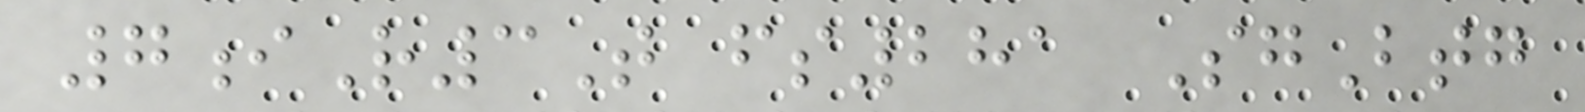7iR3T fs281 SgBtg
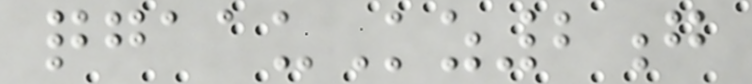qgaauKz2g
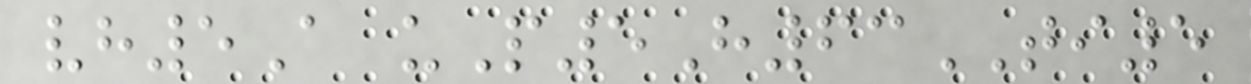vh5A uP5H63TI5
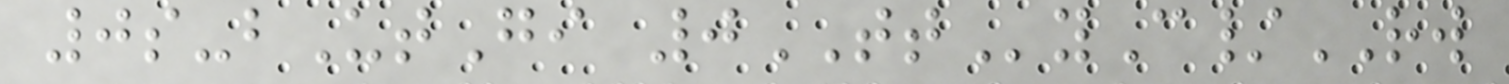0s-bUtGi 0TTyC/RW
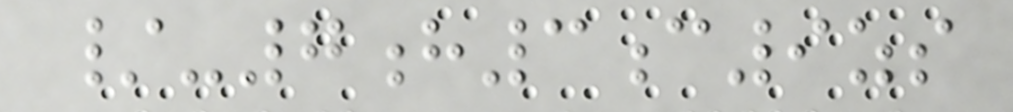/-7h3c9zs
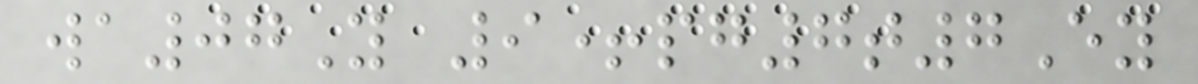wa07Y 9+pg7t7Ey
